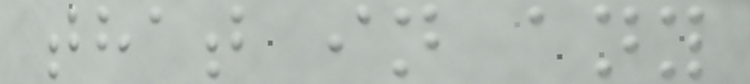that in any
